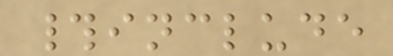#include
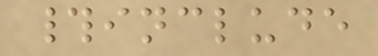#include
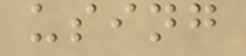using
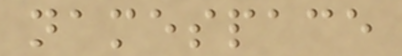namespace
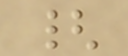{
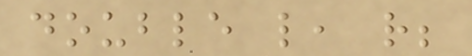double l, r;
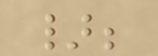};
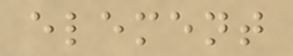element
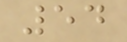54
